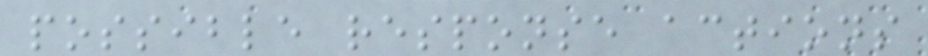possible response actions
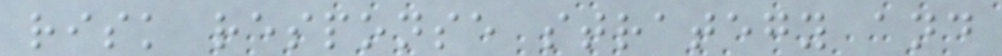risk response strategy and
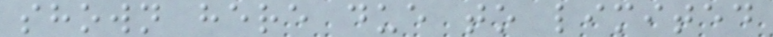shown here due to limited
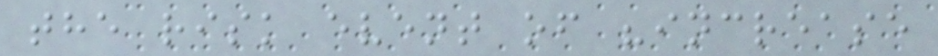the risk event of "increase
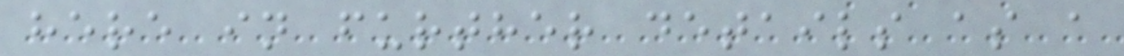here in further details as a
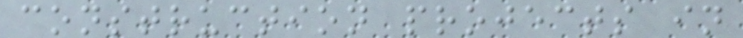construction projects in
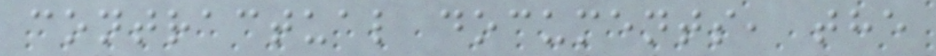contractual documents, the
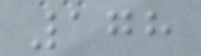178
